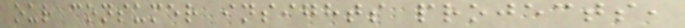our consumer insights projects,
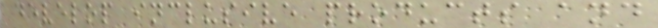develop inclusive products and
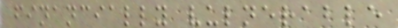financially vulnerable
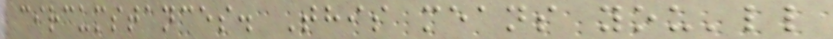circumstances. This means you'll
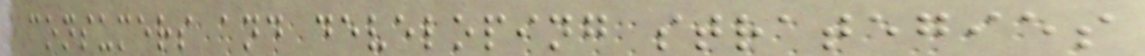consumers and developing strategies
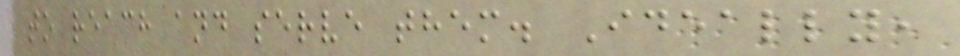to reach and serve them. Ideally,
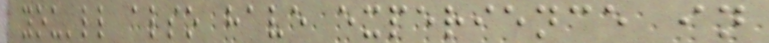you'll also have experience in
